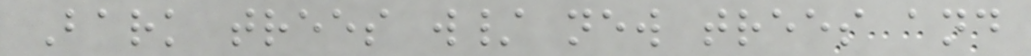Bark trees w/ new trees and
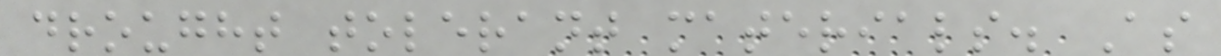drought tolerant materials. As
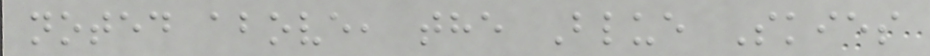noted above, the Blue Skies
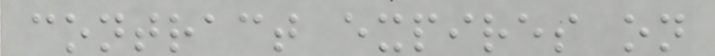contract expires on
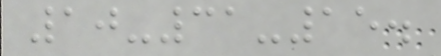10-31-15.
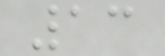13
